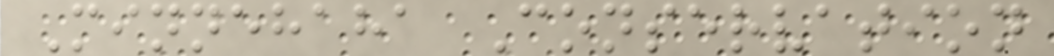Minnehaha Conservation
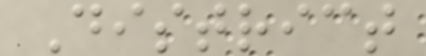District
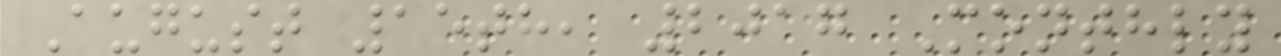August 15th, 2017 Monthly
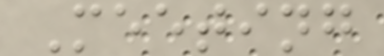Meeting
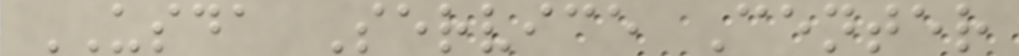USDA Service Center
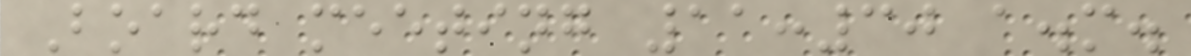Board meeting 11:30 a.m.
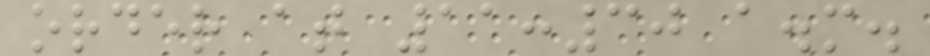order at 11:30 a.m.
